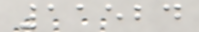11524
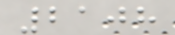2108
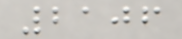2106
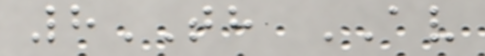8TH AV
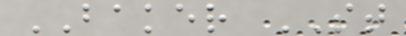BAKER ST
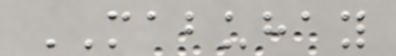MABUHAY
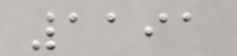1191
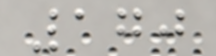170
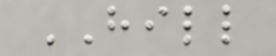HILL
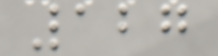127
